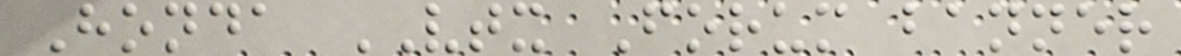Honda VTX Forum banner
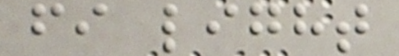fi light
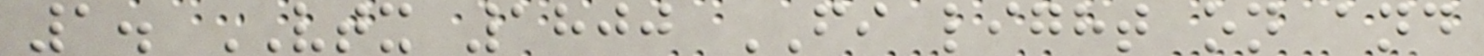1. VTX 1800 FI light on and
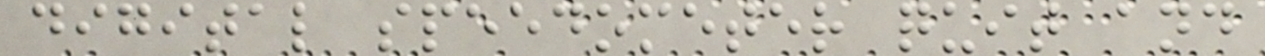digital speedometer quit and
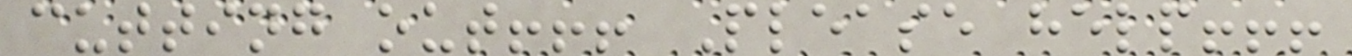cutting out!!! Please help!!!
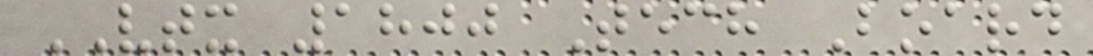VTX 1800 Tech Board
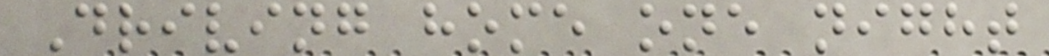Driving home one night
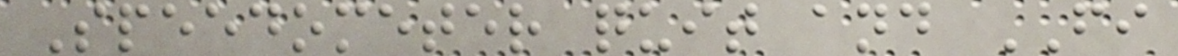Speedometer quit and FI
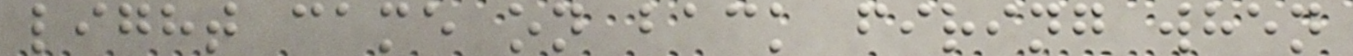light came on back firing when
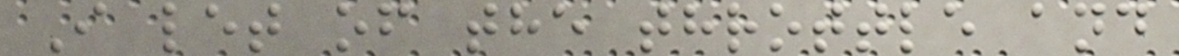I let of the throttle and
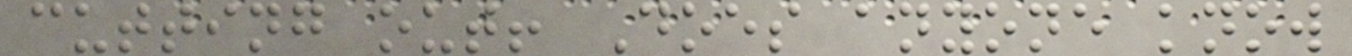cutting out! Does anyone know
